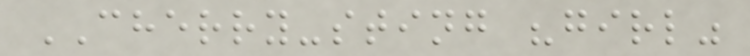CHERRY-sting "girl"
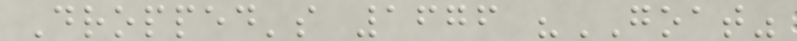Dropped's 1676 "GOAT"
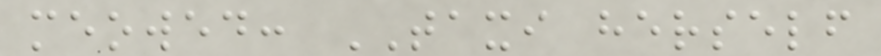meowed: TAXI herself
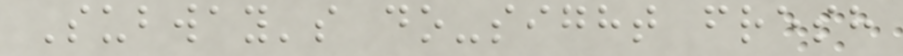Subway's do-sight fresh
